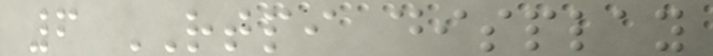6 RTPI display
